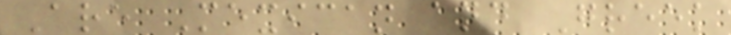Are Mexican and Greek
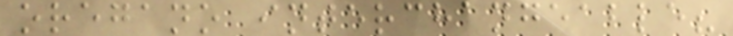oregano interchangeable?
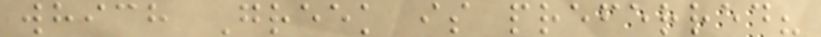which Greek is preferred?
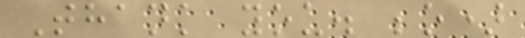Thank you. ;o)
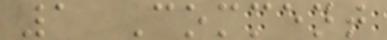1 Comment
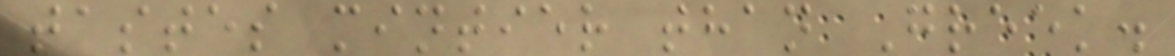tastes mintier than Greek.
